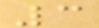3
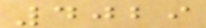4029
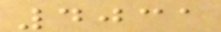4031
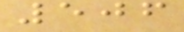506
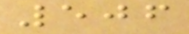506
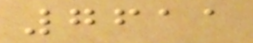7611
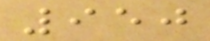950
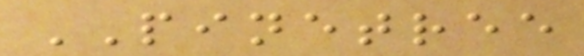PINETREE
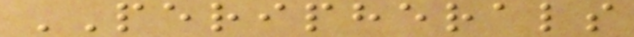PERIPHERALS
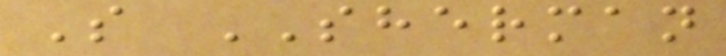S SHERMAN
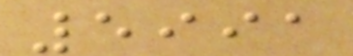5991
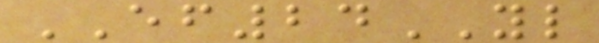EF24YL
